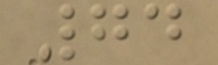74
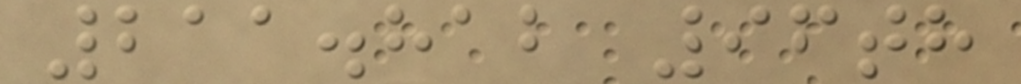211.812 96th
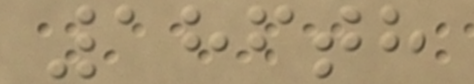186th
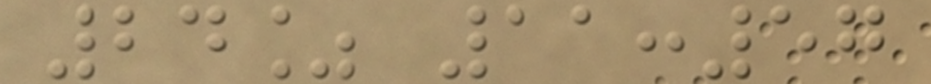24% 11:57
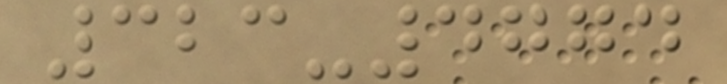323-4774
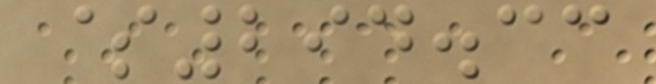$294.33
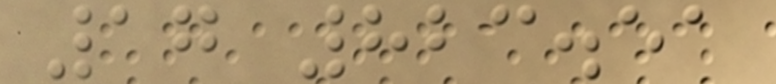17 823.51
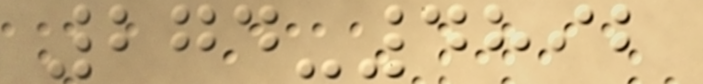274-4892
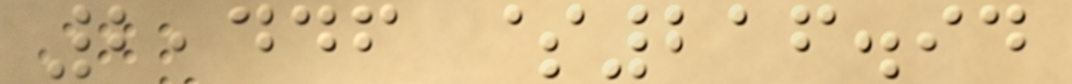2,446 $216.94
